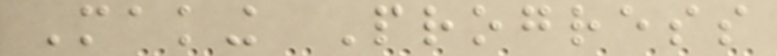Making Progress
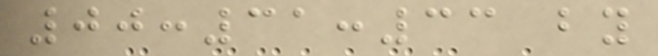00:31:33 by
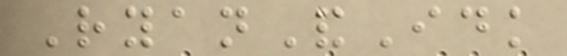RyanAndIdk
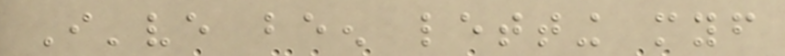I've been letting myself
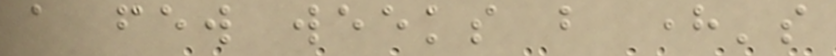a few weeks but here's
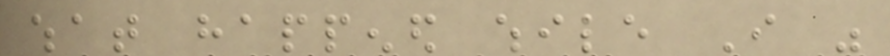what happened while I was
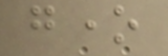gone
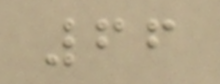66
